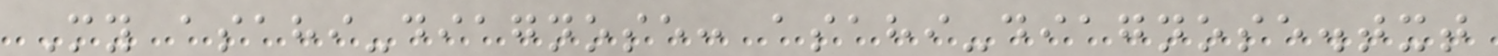My asahi-diagnose: asahi-diagnose.txt
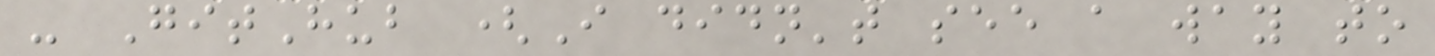- GitHub (I didn't see a way to
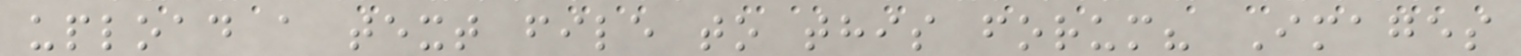upload a text file to this forum? Images
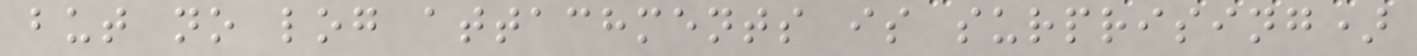but no log attachments is surprising)
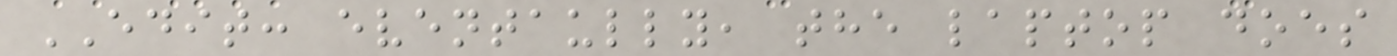EDIT: eventaully, the laptop does
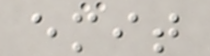emit
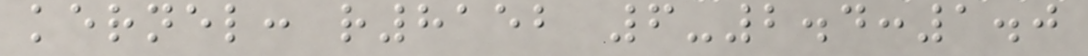kernel: r8152 6-2.4:1.0
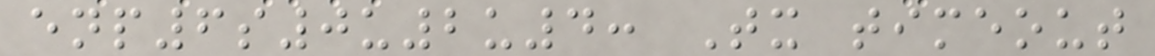enp6s0u2u4: Tx timeout
